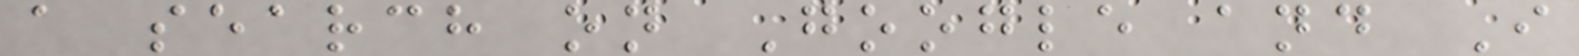a search on Google and I
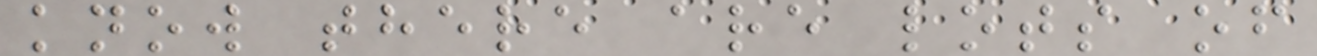know there are lots of
